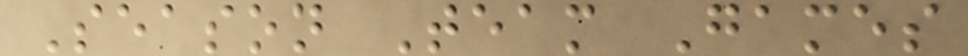Season Team Games
